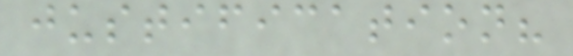justification?
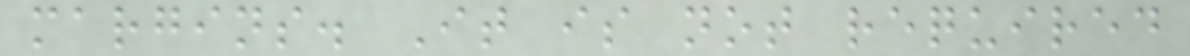margins. It is not required
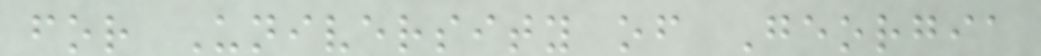for University of Georgia
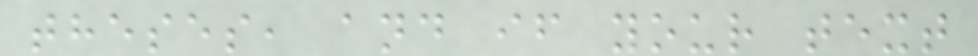theses, and if your text
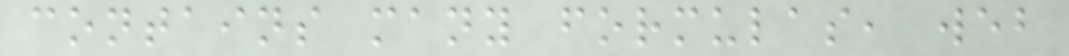contains many formulas, web
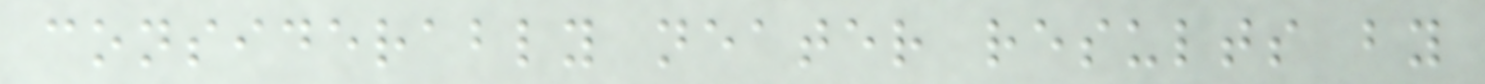considerably neater results by
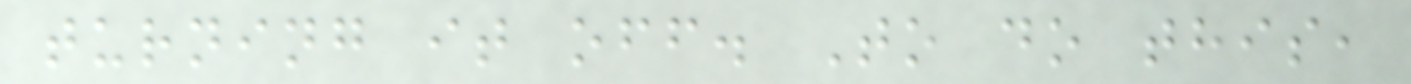turning it off. To do this,
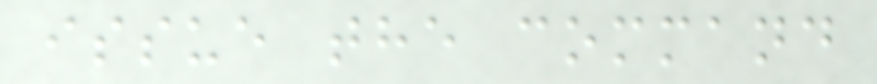issue the command
